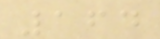164
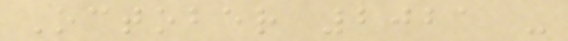October 2021 -
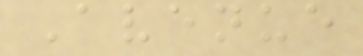Avenue
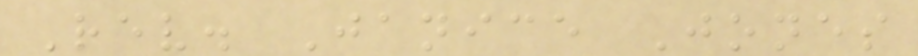Rev. Janice Jones
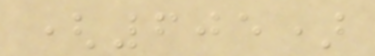(605)
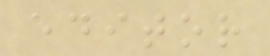editor
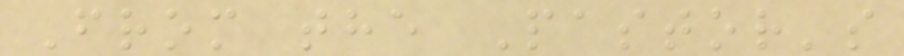From the Pastor's
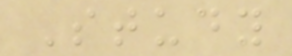Study
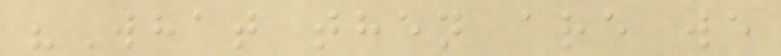"What then are we
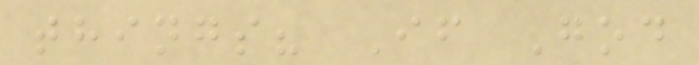things? If God
